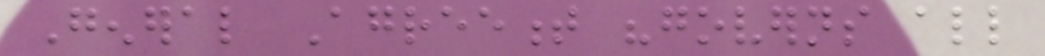General Agreement "governs all
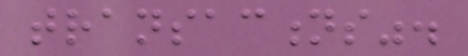transactions".
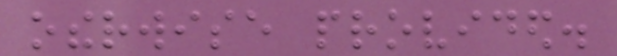otherwise provided.
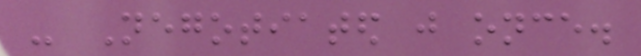- Negotiated just once.
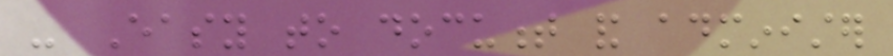- Easy to document and administer
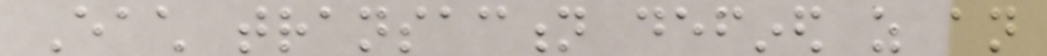Each transaction defined as an
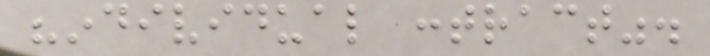"individual contract".
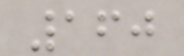160
